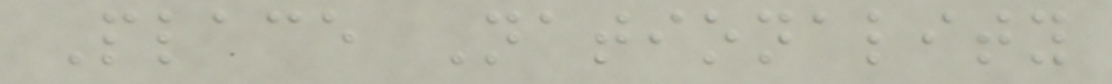Place Nationality
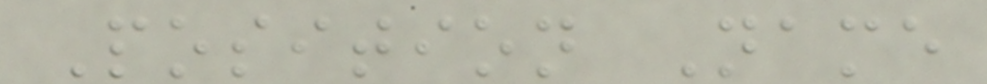Position Name
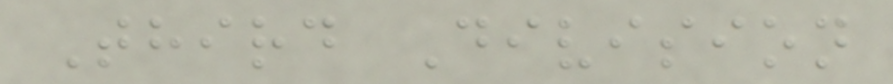Third Division
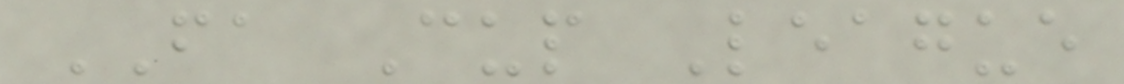FA Cup League
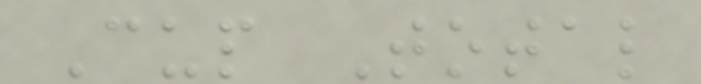Cup Total
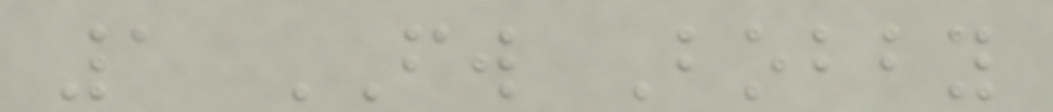1 FW Bobby
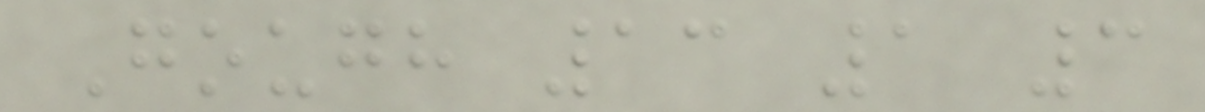Gough 13 1 3
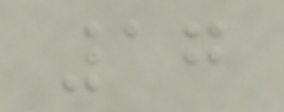17
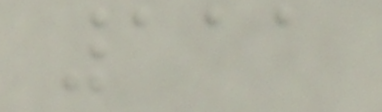111
